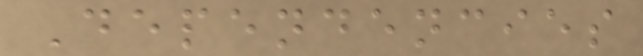Dependencies
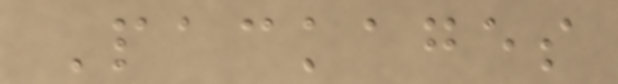Packages
